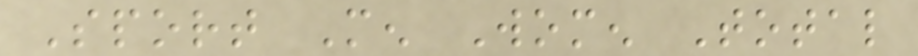Sport Men Women Total
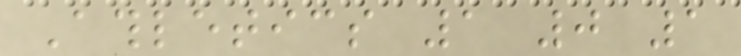Athletics 1 0 1
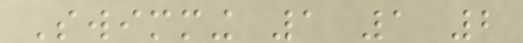Swimming 1 1 2
